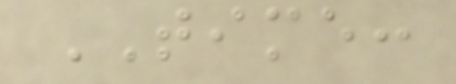TIME:
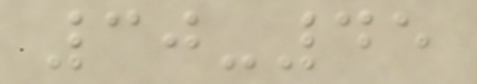30-45
